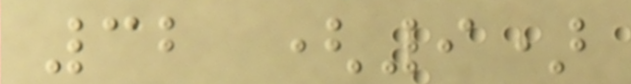32 (9)
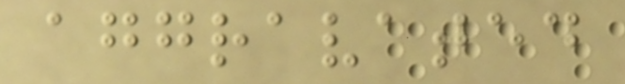aggravated
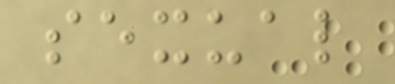sexual
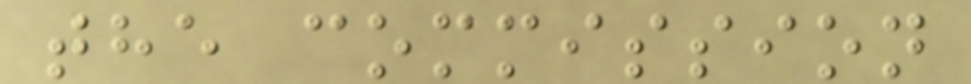the commission
